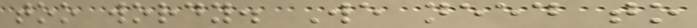too wordy. We need to
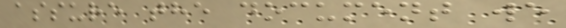assure the document we
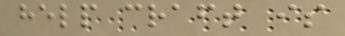help craft is
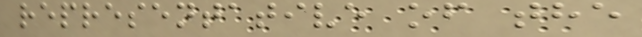representative of the
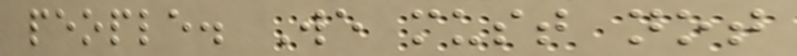people. We must not
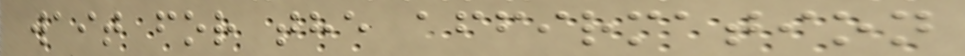wait for the affirmation
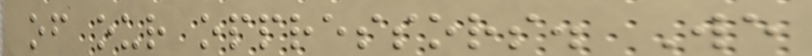of our oppressors. We
